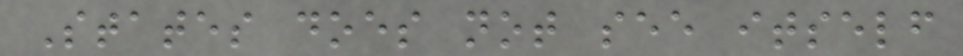States does not see itself
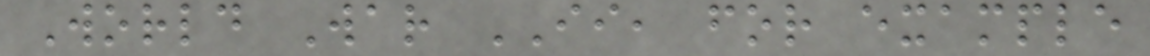World War II, for example
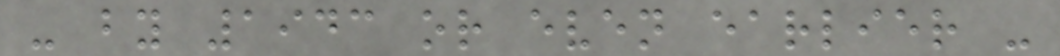- by 1943 or even earlier -
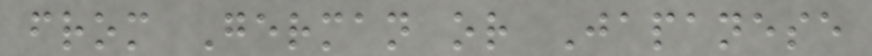from German or Japanese
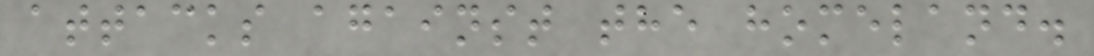attacks against the homeland.
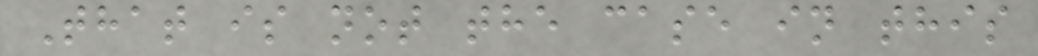That is not the case in this
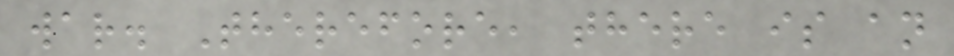war. Therefore, there is an
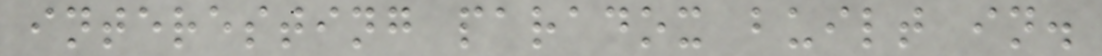interesting paradox built in.
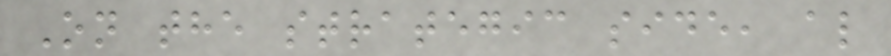On the strategic side, al
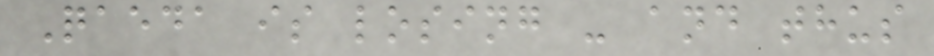Qaeda is losing - and thus
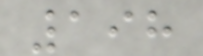198
